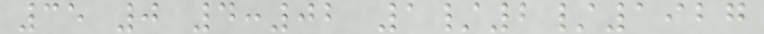35 0 4:02 1/2/1927
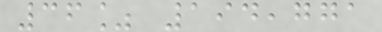36% 194,771
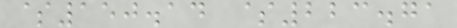$150.14 $223.71
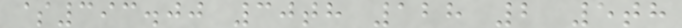$393.00 30th 128 2 5th
